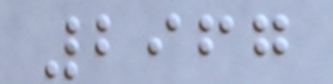2967
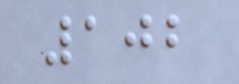102
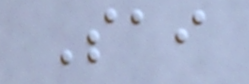Sai
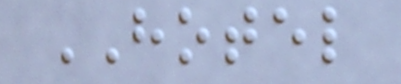HOTEL
